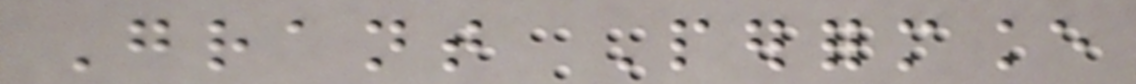Grant Performance
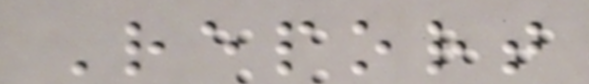Report
